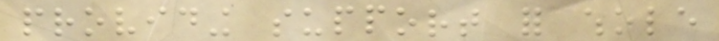providing support for whole
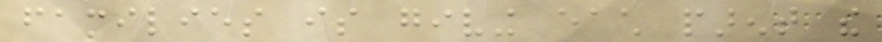families is giving each parent the
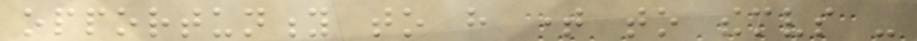opportunity to have time to themselves -
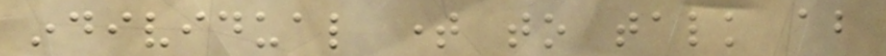individual time to talk about
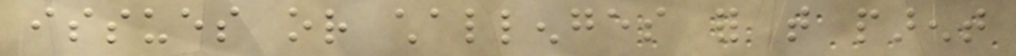issues or challenges for that parent
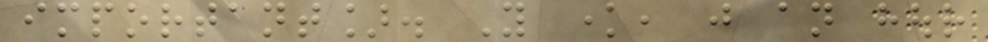important]. You know, just an hour
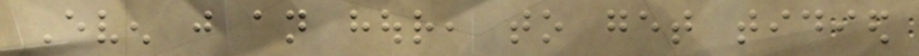Even just an hour, to get tidied
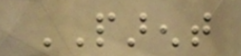PARENT
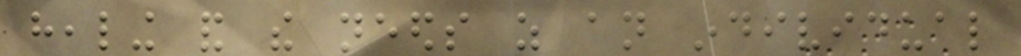healing and the needs as an individual
